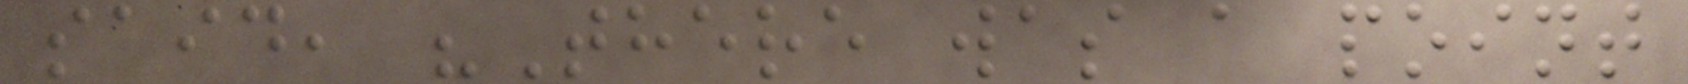said, "There was a point
